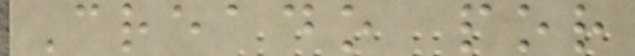Creado por
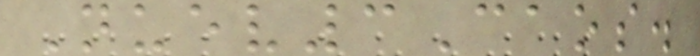Nuev3Caos.
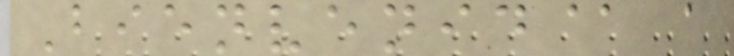Bienvenid@ a
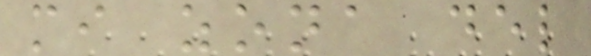mi zona del
